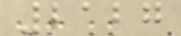2127
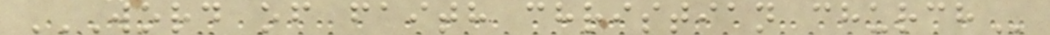WORD OF FAITH CHRISTIAN CHURCH
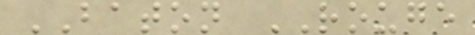BATON ROUGE
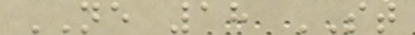NE 18 ST
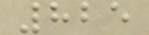825
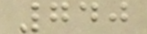740
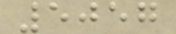5057
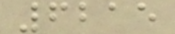6215
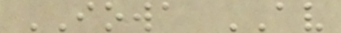IOWA AV
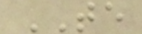TE
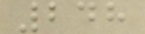248
